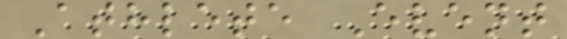Athlete Event
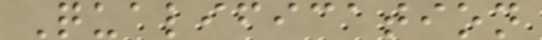Qualification
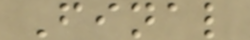Final
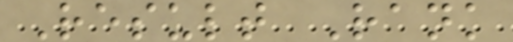Result Rank
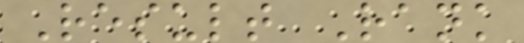Result Rank
